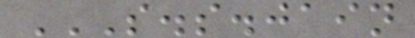S.S.JAIN
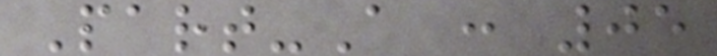Part-A : 05
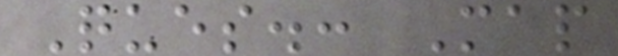Ques.: Map
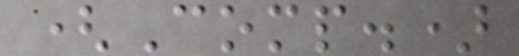(Comp.)
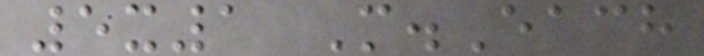5x1 M.Each
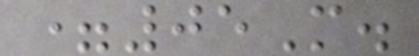=05M.
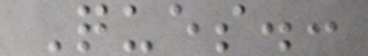Ques.:
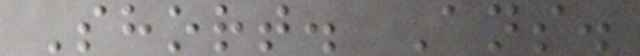Short. Ans.
